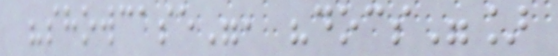"showcase", "docs"]
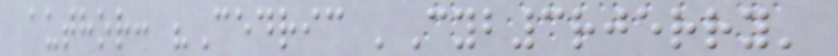author: "Cedric 'Cyb3rjerry'
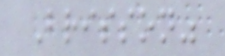Brisson"
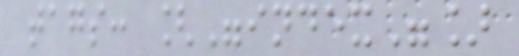tags: ["index"]
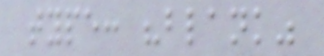type: "blank"
